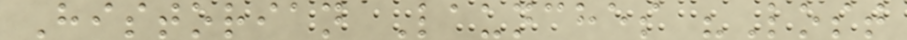Historian Launches "Lost
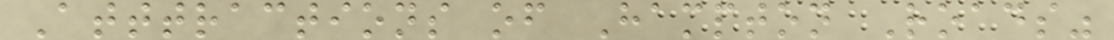Atttractions of Hampton Roads"
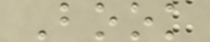Book
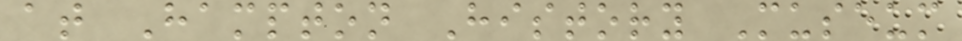at Hampton History Museum
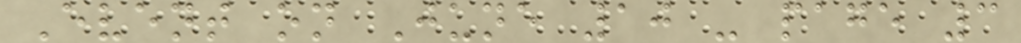Event on June 10 - page 3
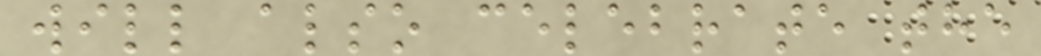will also celebrate the
